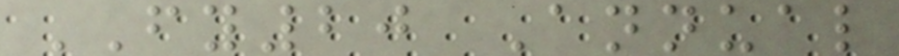FY20 Annual
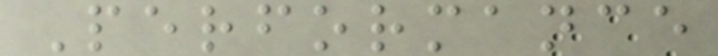Performance
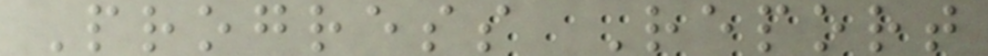Progress Report
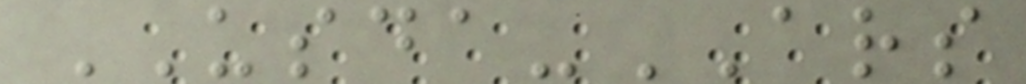USDA-ARS
